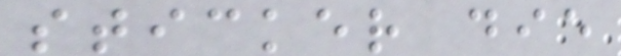sticker die
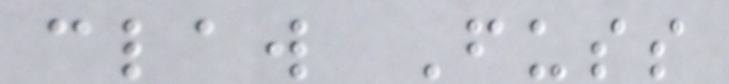claw Fuss
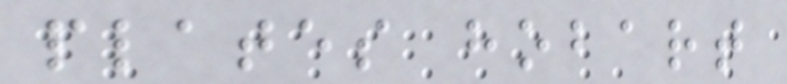plates hobart
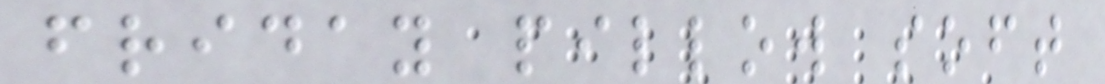friday pillow soft
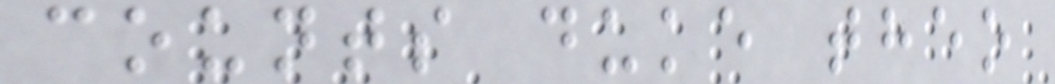counts duke theo
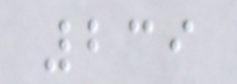239
